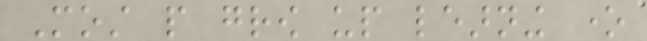Most people grow up learning one
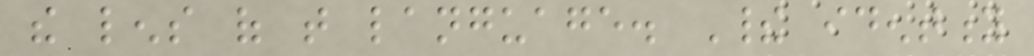the lens of that language. Their identity
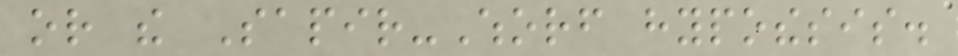or the Sapir-Whorf hypothesis.
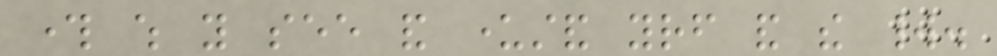through which you see and understand yourself and the world.
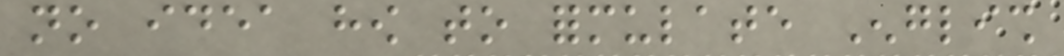no idea how to formulate English
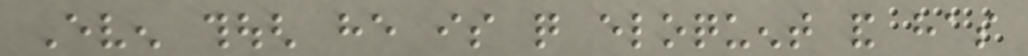Even though he is quite eloquent and has
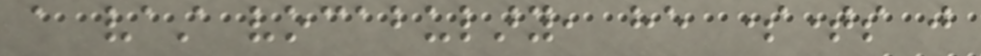a vast vocabulary, he sometimes just
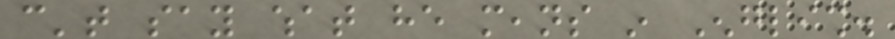can't say what he means in English.
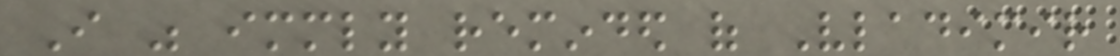I was immediately reminded of Vladimir
